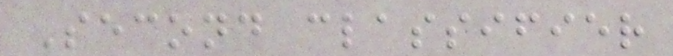Second classifier
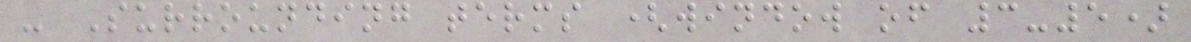- Surrounding terms (window of 3-5)
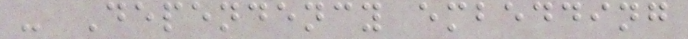- Dependency embedding
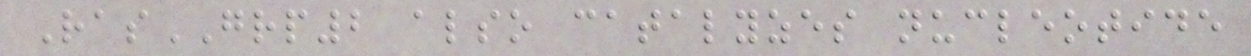RasGRP2 also catalyzes nucleotide
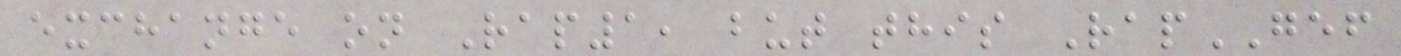exchange on Rap1, but this RapGEF
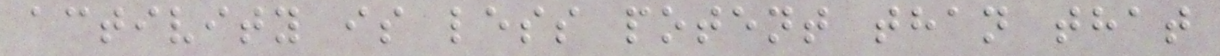activity is less potent than that
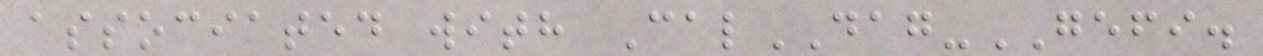associated with CalDAG-GEFI.
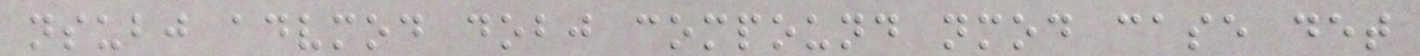nsubj advmod dobj compound nmod case det
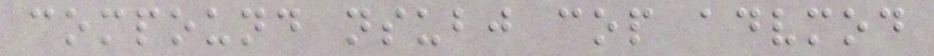compound nsubj cop advmod
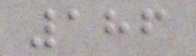186
